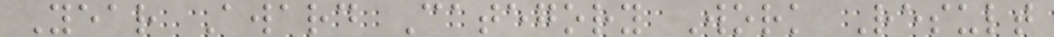Year Award Category Work Result
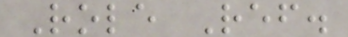Role Ref.
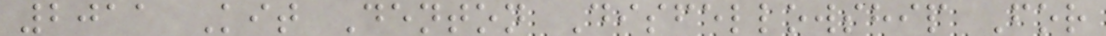2011 Kit Denton Disfellowship For
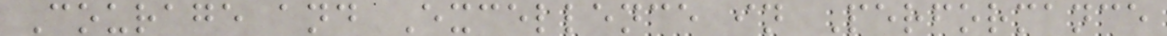Courage and Excellence in Performance
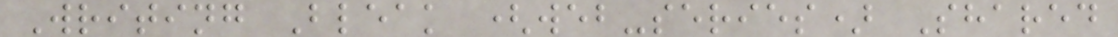Writing Bleak (web-series) Shared
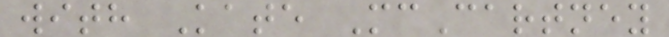with Kate McCartney
